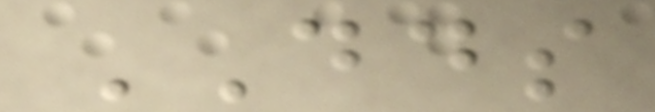DDS
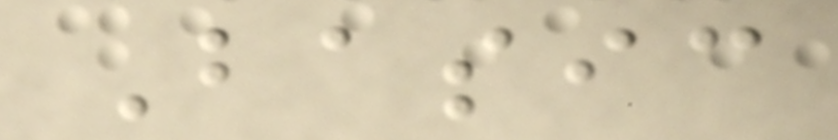Basic
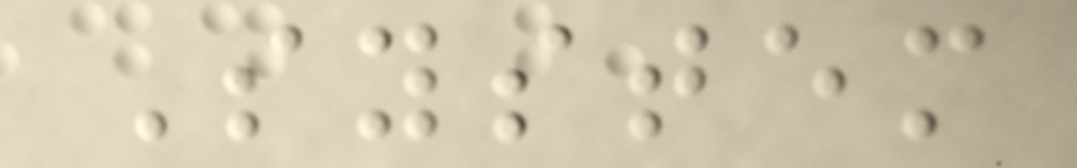System
